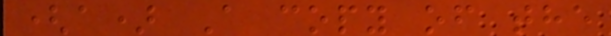(a) A copy of the
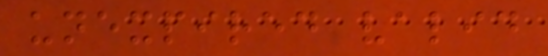unexpired valid
